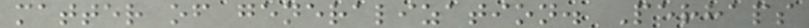matter of generalization. Perhaps
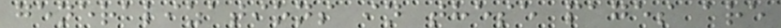generalizations in these pages are
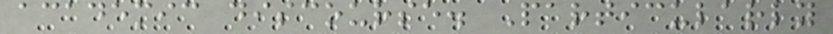academic discourse. Particularly
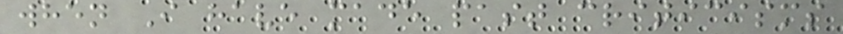when I have made past criticisms
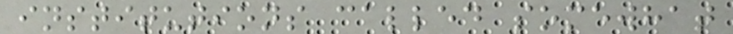institutions called somewhat
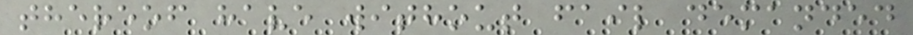thereof have without fail demanded
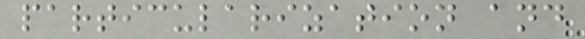particularization and
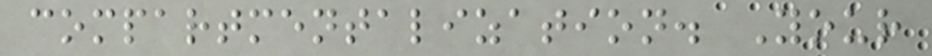compartmentalization. Your
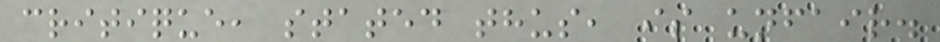critique, stated thus, is unfair.
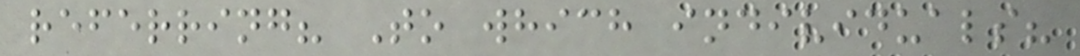referring? To which individuals?
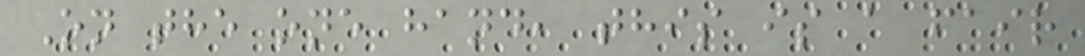On the one hand, this is a fair
